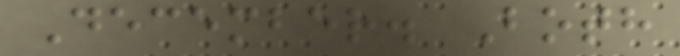December. Both
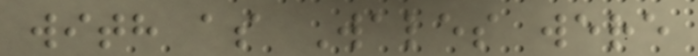with as Wales were
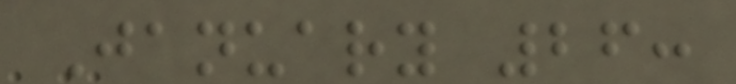January 26:
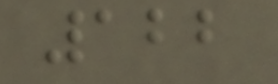122
